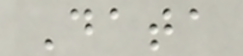Data
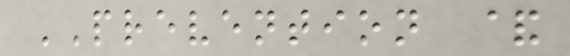PREVENTION &
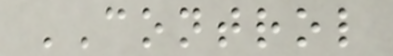CONTROL
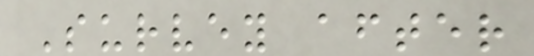Survey after
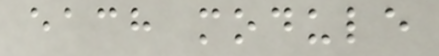each module
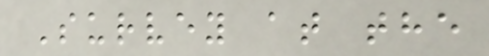Survey at the
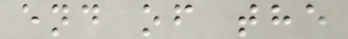end of the
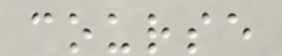course
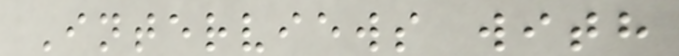Interviews with
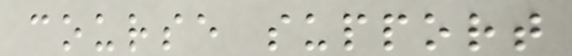course support
